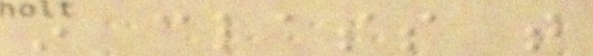in class that
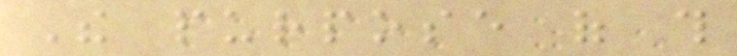The purpose of this
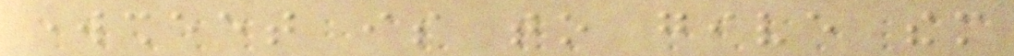worksheet is to give them
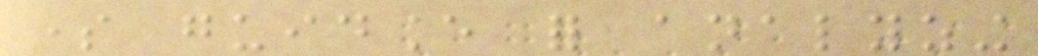some guidance for analyzing
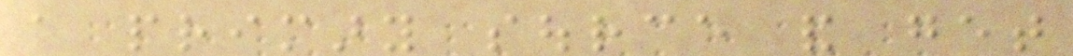a primary source and get
